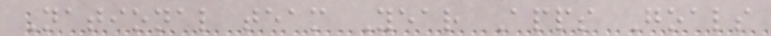National team Year Apps Goals
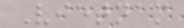Vietnam
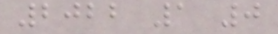2022 1 0
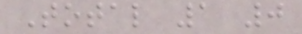Total 1 0
